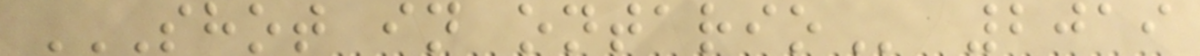SHOT IN ONTARIO 2019
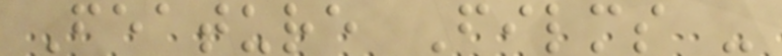Feature Films -
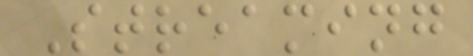Streaming
